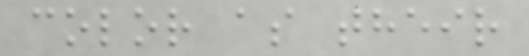color as their
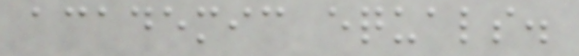academic equals.
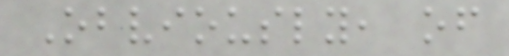Obviously, of
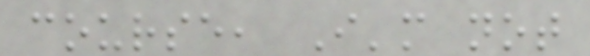course, I'm not
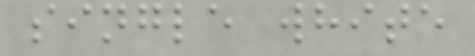single white
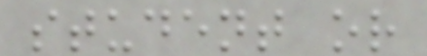student or
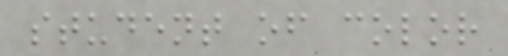student of color
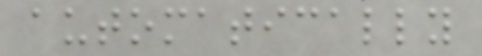automatically
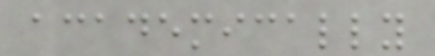academically
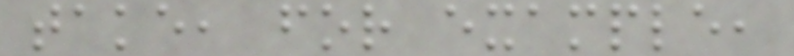take, for example,
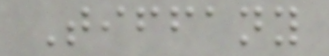Tiffany
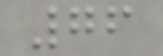76
